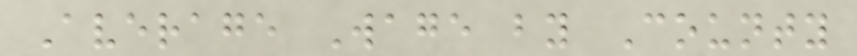Average Wage by County
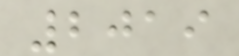2019
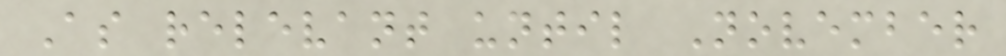As relevant until November
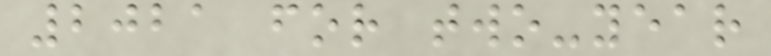2021 for two-year
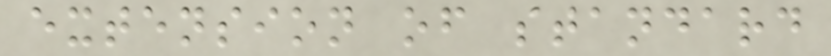extension of standard
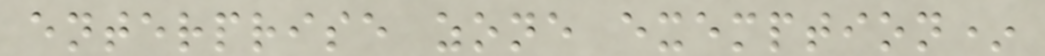enterprise zone exemption*
